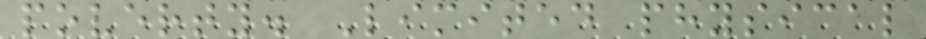poverty. Limited physical
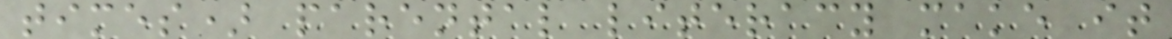times) parental literacy make it
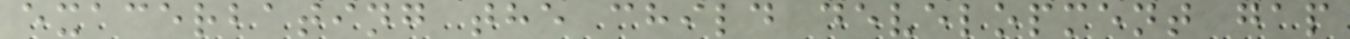exacerbating the child development gap
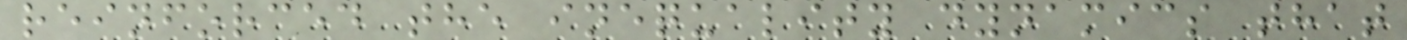reinforced the inequality dynamics that
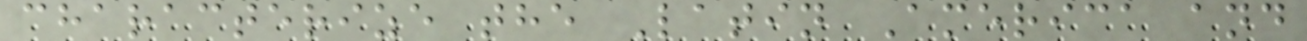characterize the Latin America and
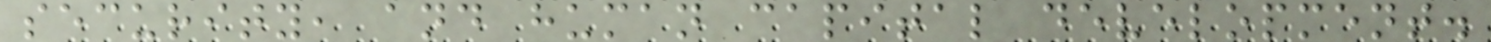security, and human capital development.
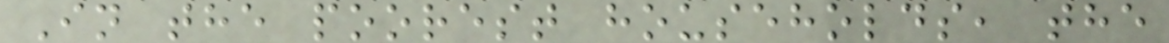In the poorest households, the
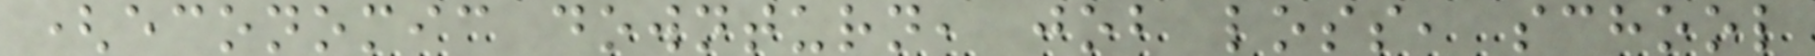(economic downturn, job loss, school
